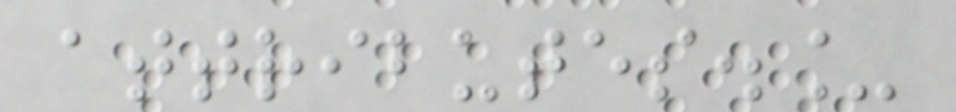attributes._
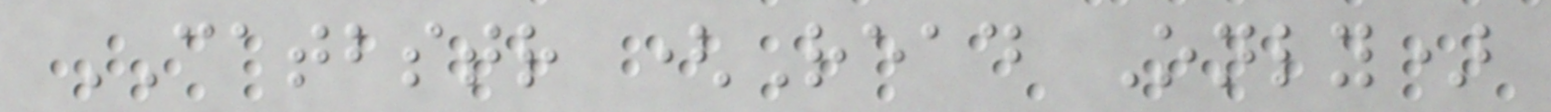CATBSTR (Read Only)
